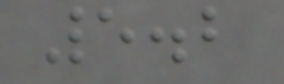5.2
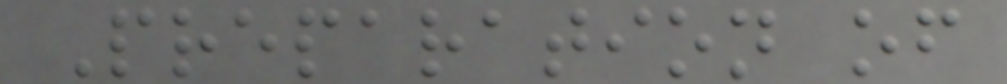Preparation of
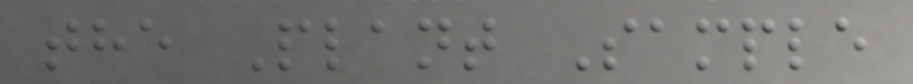the Plant Sample
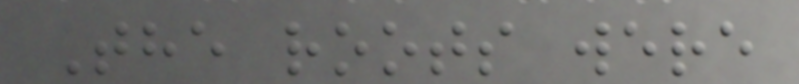The roots were
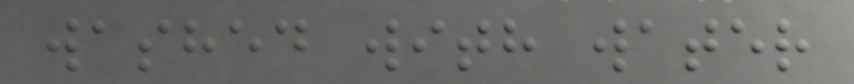washed with water
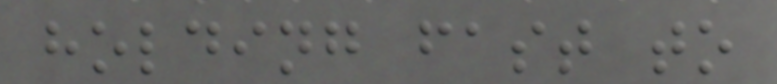holding fast to
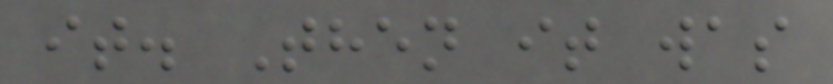it. Then it was
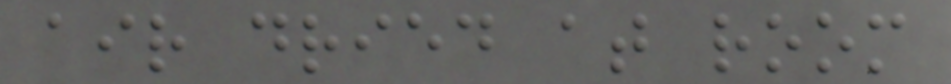air dried at room
